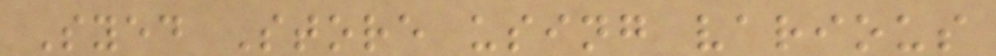Syed Store using various
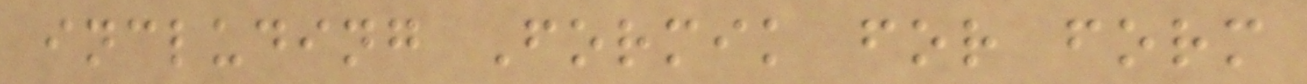including Formik for form
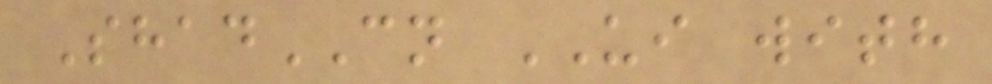ShadCN UI with
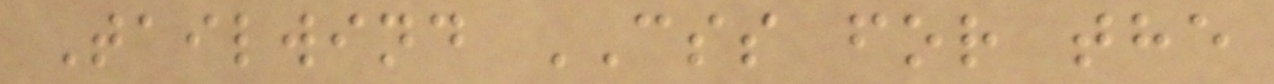Tailwind CSS for the
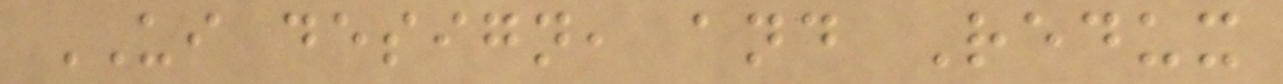UI design, and Redux
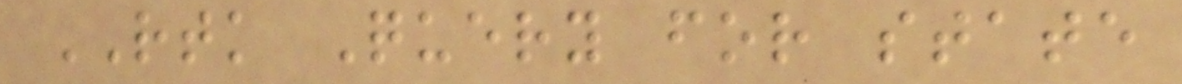RTK Query for state
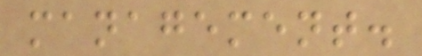management.
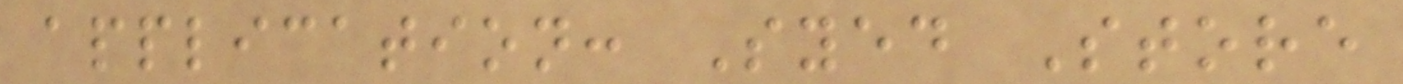application: Syed Store
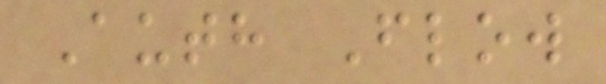Auth Flow
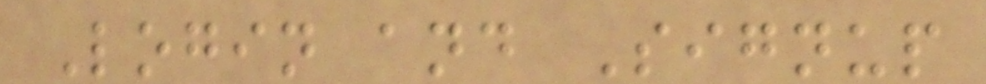Login and Signup
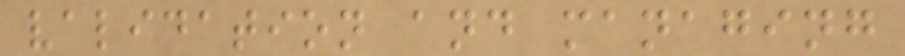validation and managing
